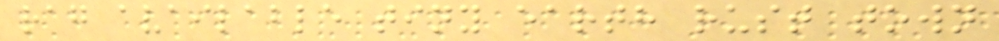rag available tiny earth rust town
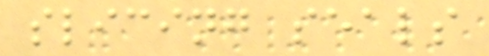slicing seals
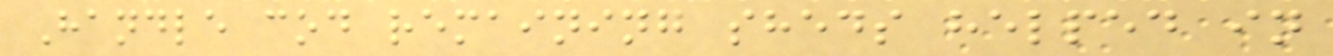Handle cod remaining sheds helped in
